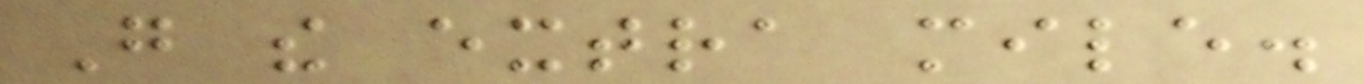Go the extra mile.
